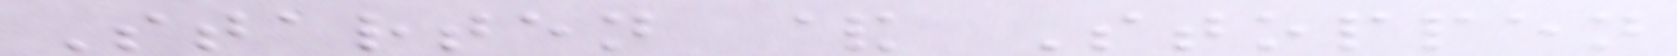Starten & Stoppen
